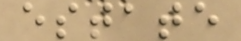estate
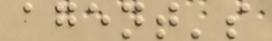agent's
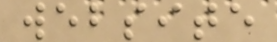website
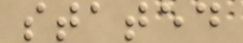stated
